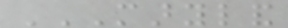MARYLAND
